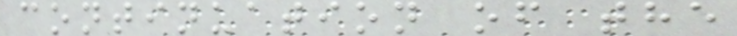continuation of the
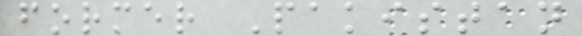former Pakistan
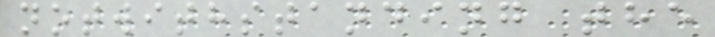notwithstanding the
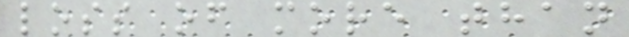loss of more than
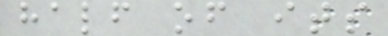half of its
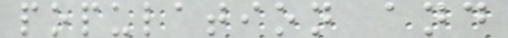population and
